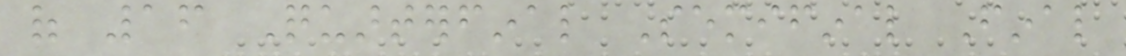of 16 Quarterfinal Semifinal Final
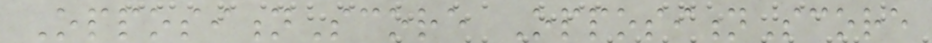OppositionScore OppositionScore
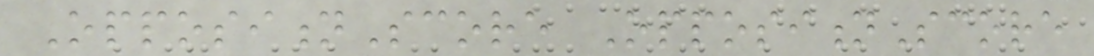OppositionScore OppositionScore
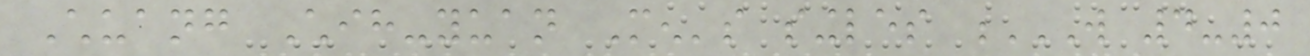Chuang Chih-yuan Men's singles W 4-0
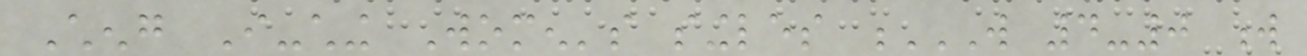Cheng I-ching Women's singles W 4-0 W
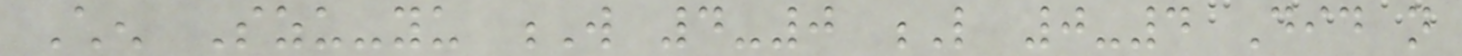Chen Szu-yu W 4-0 L 0-4 Did not
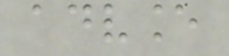advance
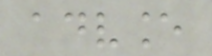advance
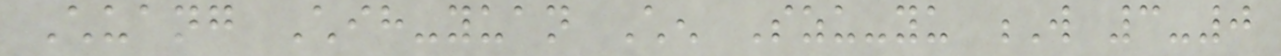Chuang Chih-yuan Chen Szu-yu W 3-0
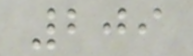209
